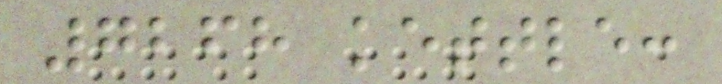7268 kettle:
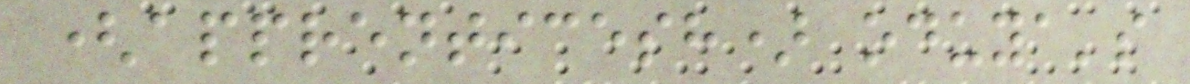(apprenticesh) oduya's
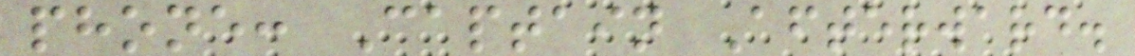phone: Captain Afterward.
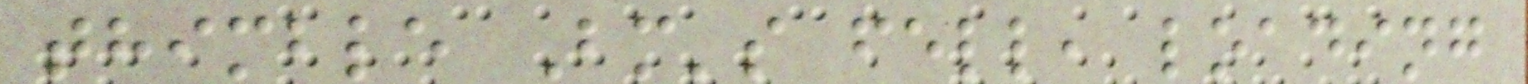thimble Bm's fell, loading
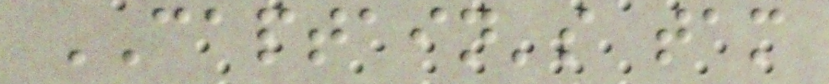CAPTAIN's tam
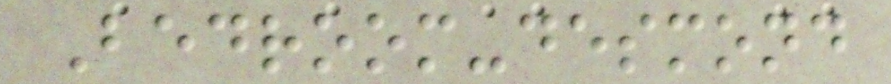Bedroom-desmond
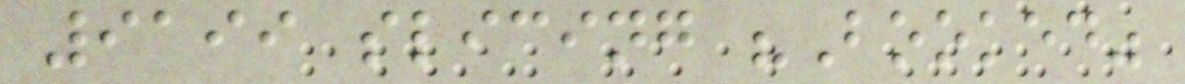9199 slicing "Booked"
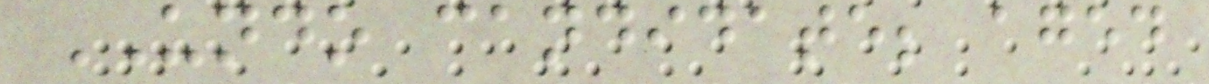UNDO candidate; aged
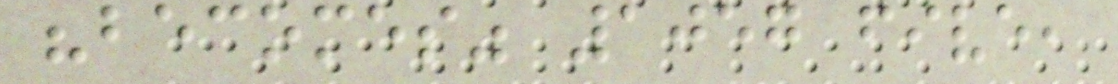"becomes" 1057 five,
